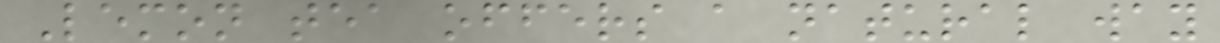Lemon tea offers a natural way
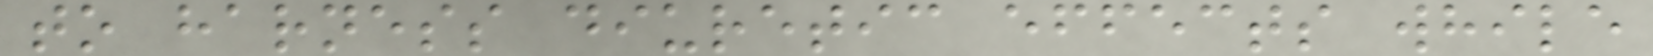to harness diuretic effects while
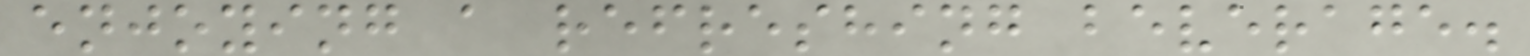enjoying a refreshing beverage.
